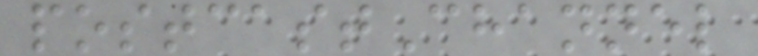postcastChannel
